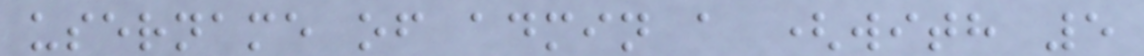username of admin a (with 5
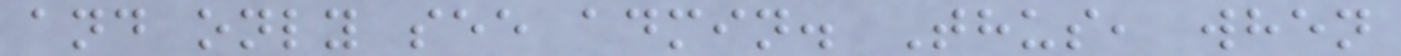and only see admin. Thus, when
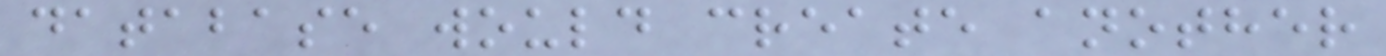database would create another
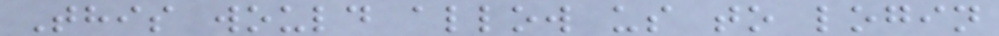This would allow us to login
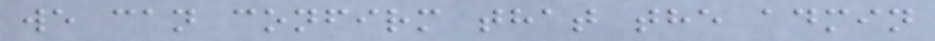we can confirm that the admin
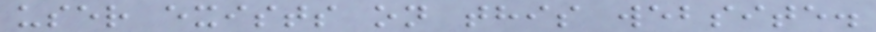user exists on this website.
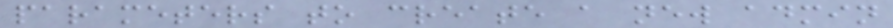parameters to create a new admin
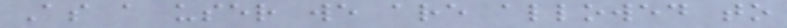As a user we are allowed to
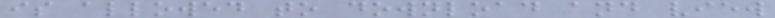is allowed to download and view
